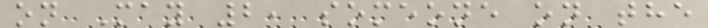on May 2, someone on the
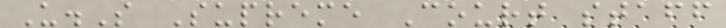U.S Supreme Court staff
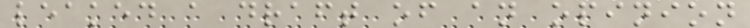leaked a draft of an opinion
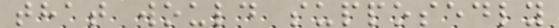that would supposedly
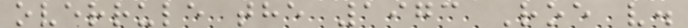overrule the 1973 Roe v.
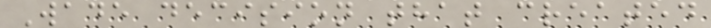Wade decision that created
